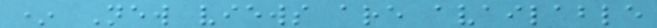* New views are available
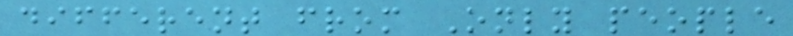different from Only people
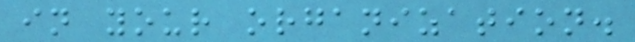in your organization.
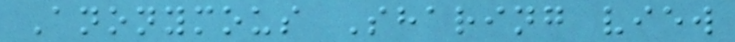Anonymous Sharing view
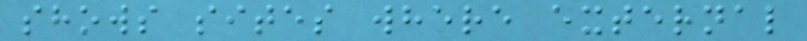shows sites where external
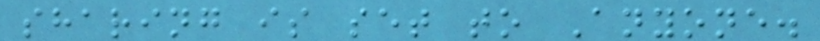sharing is set to Anyone.
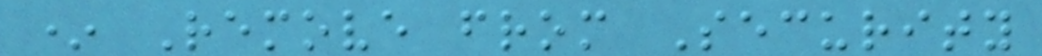* Remove from Security
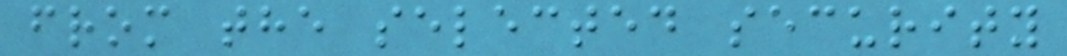from the selected security
